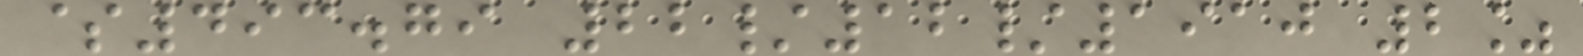$493.79 22/12/1910 2%
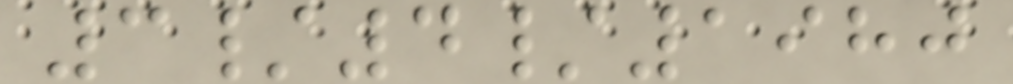3/4/1980
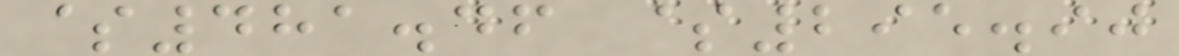$481.46 $295.90
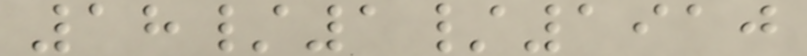18/1/1910
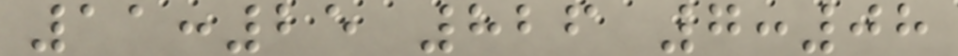11:25 826 7:08
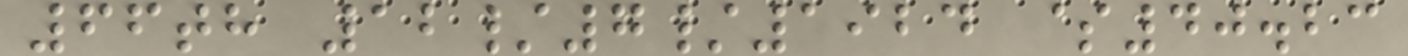66th 12/7/1924 $40.23
